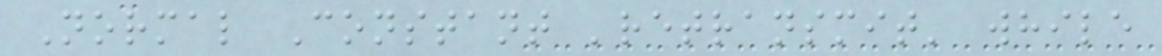Normal Constant 'retransmit' while
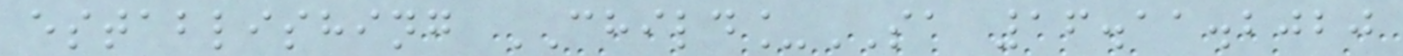establishing CHILD_SA 16.11.2020
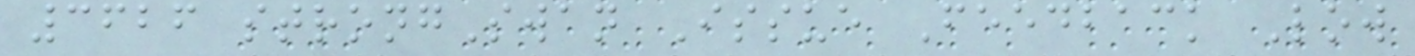3626 strongSwan Issue Feedback Low
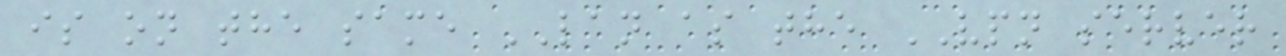is on the same LAN as the VPN server
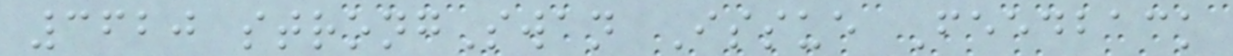3620 strongSwan Issue Feedback
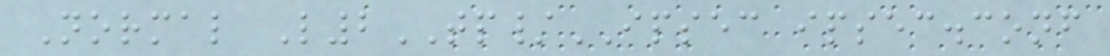Normal L2TP/IPSEC ipsec.conf
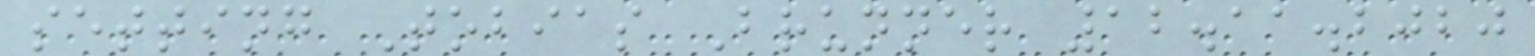setting Tobias Brunner 12.11.2020
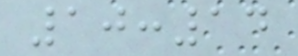10:14
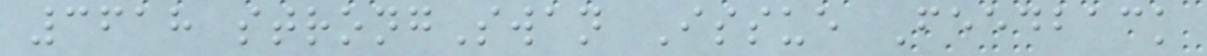3618 strongSwan Issue Feedback
